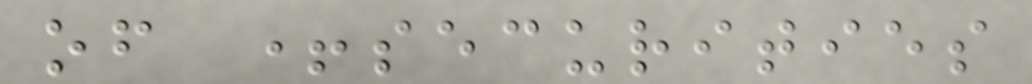of +securities
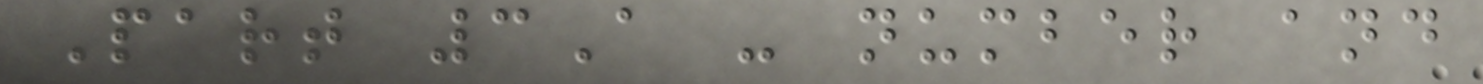Part 3A - number and
